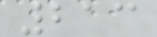213
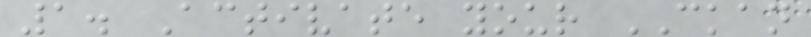1. Activate your CKAN
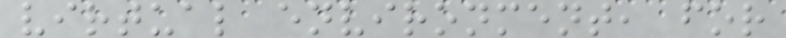virtual environment, for
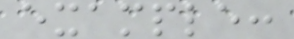example:
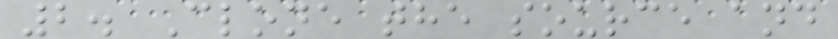2. Clone the source and
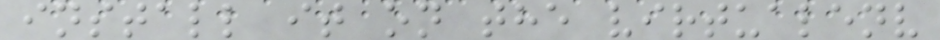install it on the virtualenv
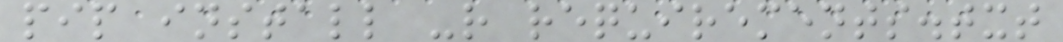pip install -r requirements.txt
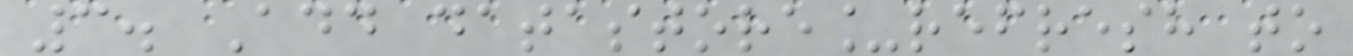3. Add datastore_refresh to
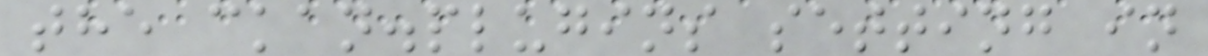the ckan.plugins setting in
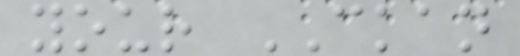your CKAN
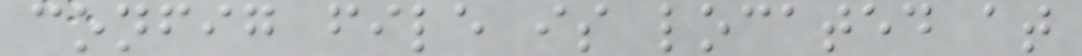config file is located at
